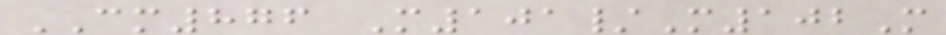CM876 M101/M102M
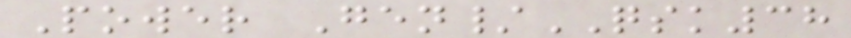Power Gen/QSK38
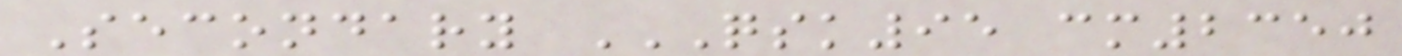Secondary QSK95 CM2350
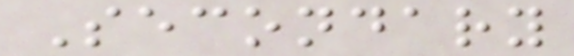Secondary
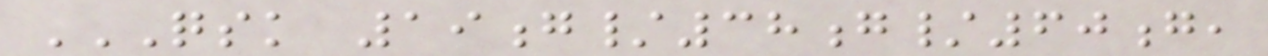QSK 19G/38G/60G,
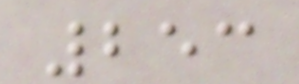253
